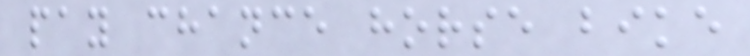pay chance horse bike
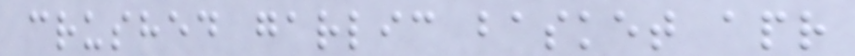crushed garlic basket apr
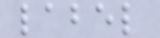label
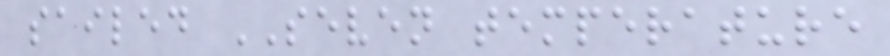sailed SEVEN temperature
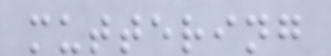muttering
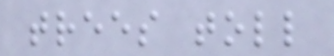trees toll
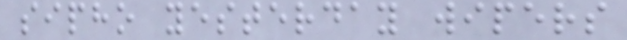sipho yesterday wipers
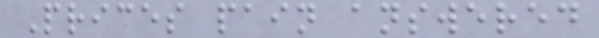Prices pain answered
